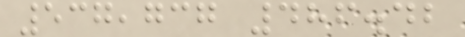537,737 486.42
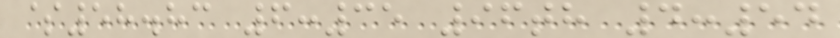$58.83 6:35 96th 4:54
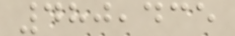480,435
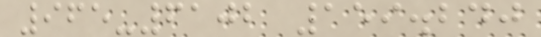965-6102 159.240
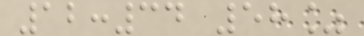12:34 58%
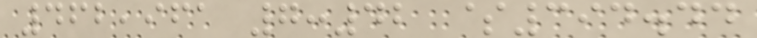462,961 7:42 $394.44
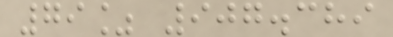79% 907.389
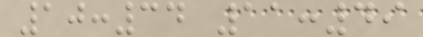10:34 11:49
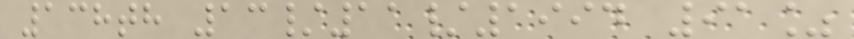138th 13/11/1994 91%
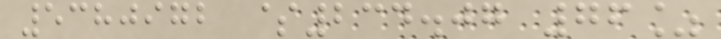5380972 $234.07 76%
